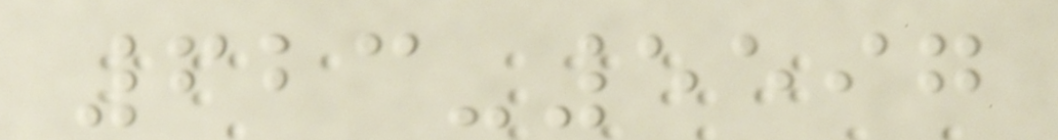623-5597
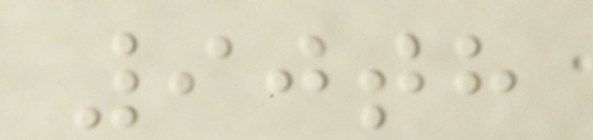90th
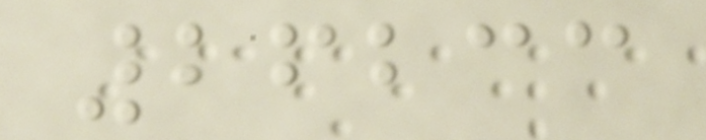26233
